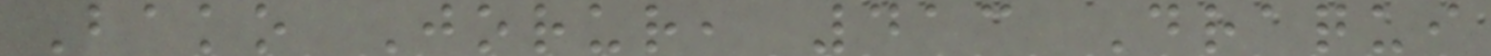Bako Jorur, 413 Draqui
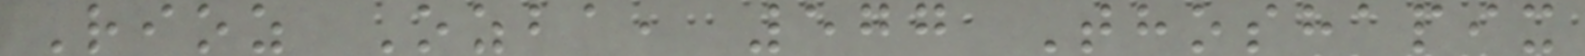Rioz Ozba, 577 Thoshapix
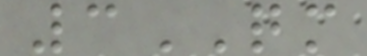3QM
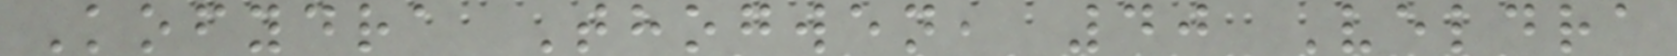Kofydra Thogwen, 40 Veldra
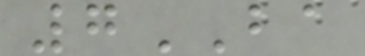7BA
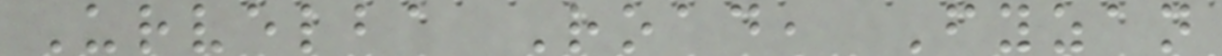Urvelba Road, Fyzan
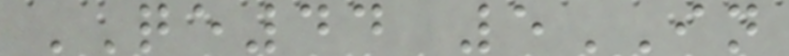QE44 5IN
